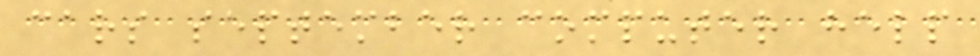cars september computer help
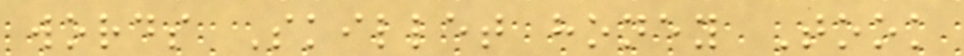words Skillet honey Took
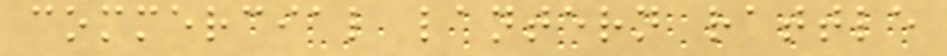commercial lantern rattle
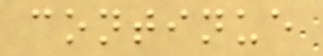continue
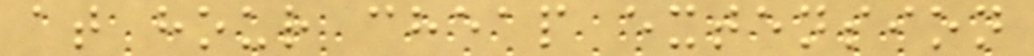at hour cheap extension
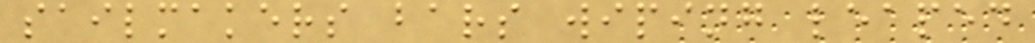sailmakers bars wiping leaped
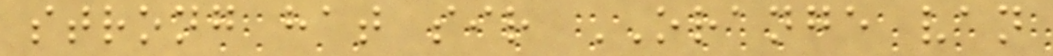strong hat sir ORANGE van
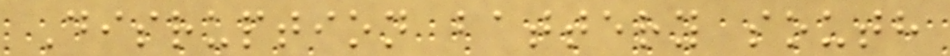Disruption battery south
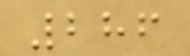286
